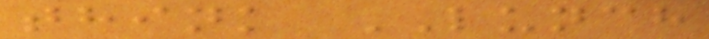think LUNCH
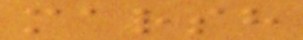marsh
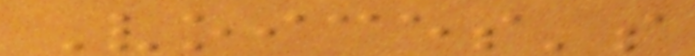Voices's
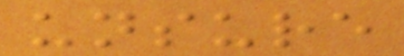unsure
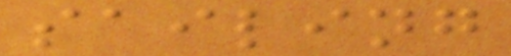sailing
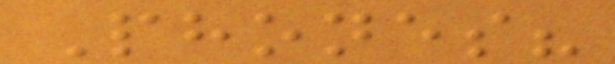Phones?
